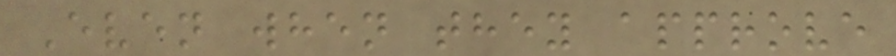Even when they approve
